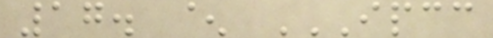17. ^ IPCC
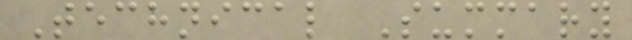Technical Summary
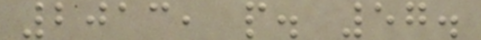2013, p. 57.
